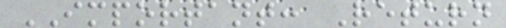IMPORTANT: Return
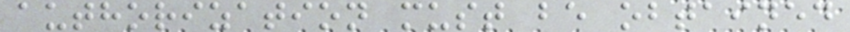authorization must be obtained
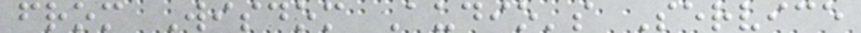from Wisdom Audio's Service
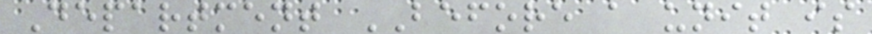Department BEFORE a unit is
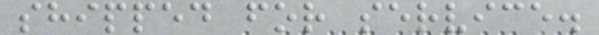shipped for service.
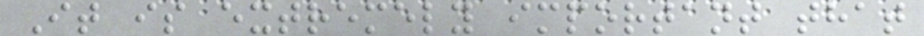It is extremely important that
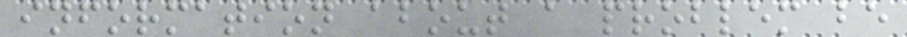information about a problem be
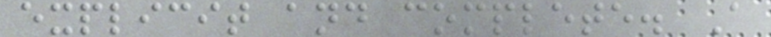explicit and complete. A
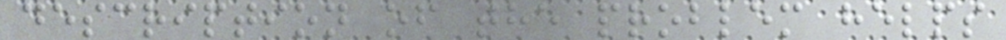description of the problem helps
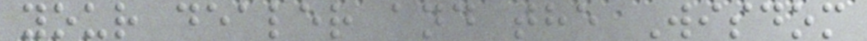your dealer and the Wisdom
